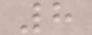8
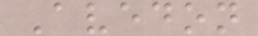Avedon
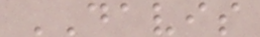DAVIS
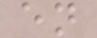en
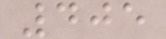405
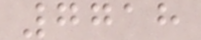7718
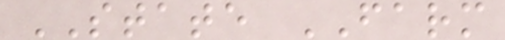STATE FARM
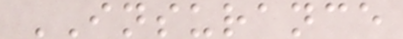INSURANCE
